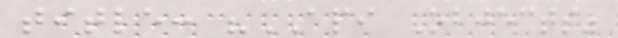title: "API Objects"
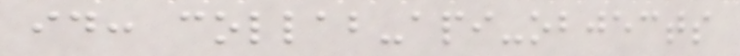id: collab-api-objects
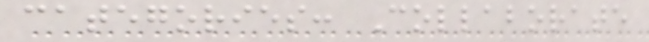categories: Collaborate
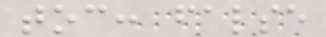toc: false
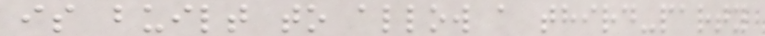is built to allow a third-party
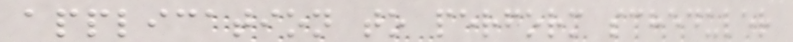application to perform scheduler
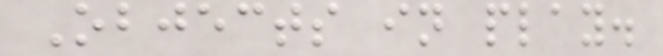Objects in play.
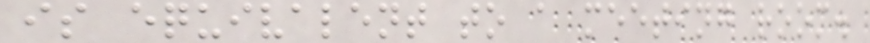is equivalent to a meeting room.
